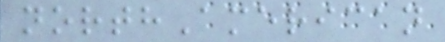northAmerican
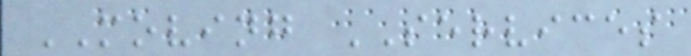MOVING SERVICES
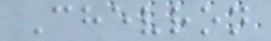Chevron
